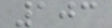103
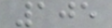105
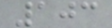103
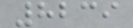8239
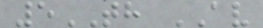5TH AV
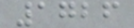1726
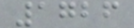1726
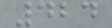424
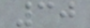30
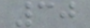30
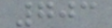703
